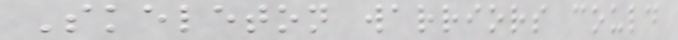Skeleton warriors could
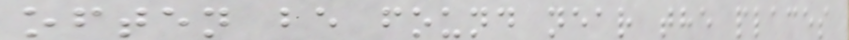often be found near the places
